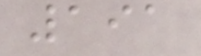191
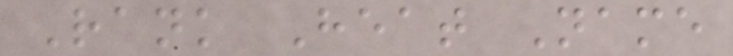Rank Heat Name
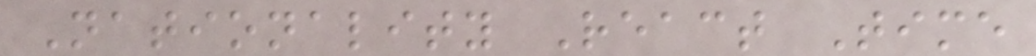Nationality React Time
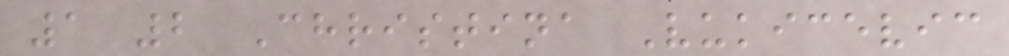1 2 Christina Vukicevic
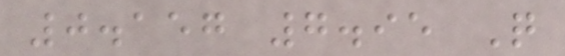0.157 7.95 Q
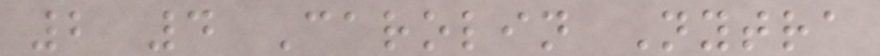2 4 Carolin Nytra
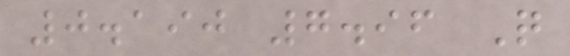0.190 7.96 Q
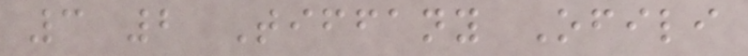3 2 Tiffany Ofili
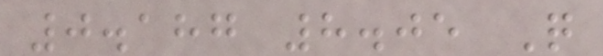0.187 8.05 Q
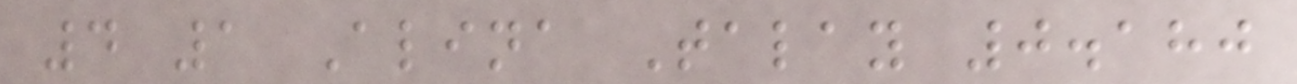4 1 Alina Talay 0.180
